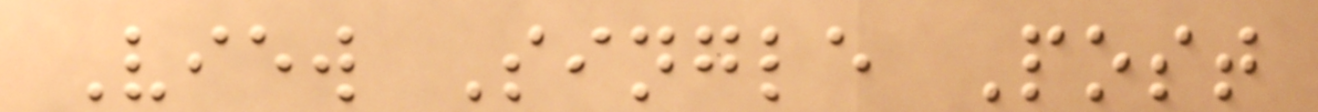View Single Post
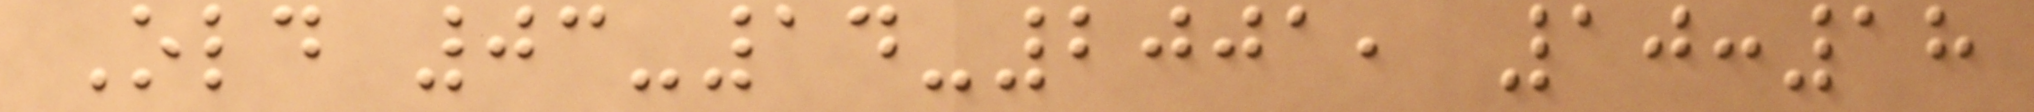Old 03-14-2001, 10:18
